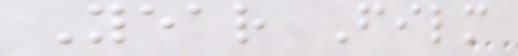Year Film
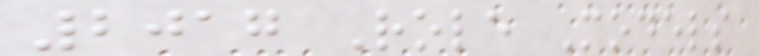2017 Role Models
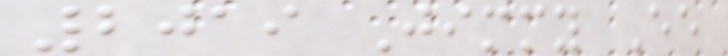2019 Jimmy Ee
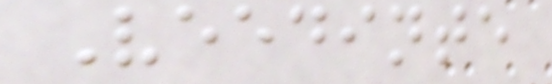Veedinte
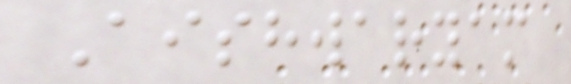Aishwaryam
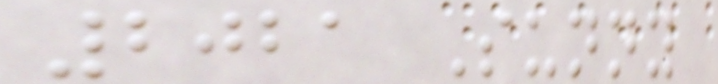2021 Sunny
